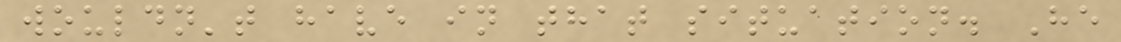wouldn't have in that situation. He
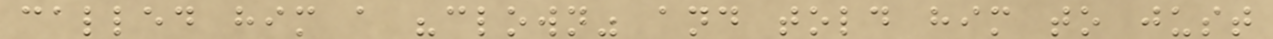called him a "clown" and told him to just
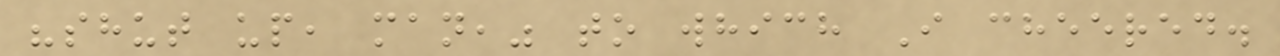"shut up, man," to which I cheered.
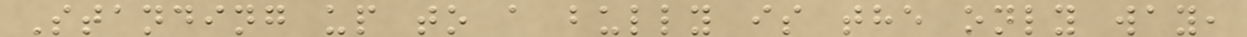Standing up to a bully is the only way,
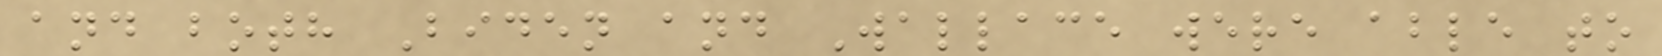and both Biden and Wallace were able to
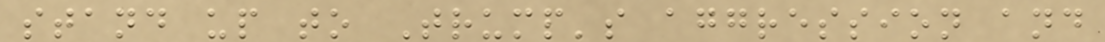stand up to Trump's aggression and
